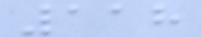118
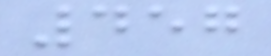457
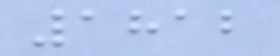1812
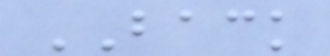BACK
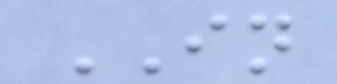IN
